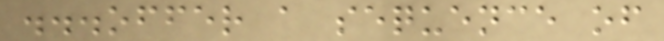...offer a sequence of
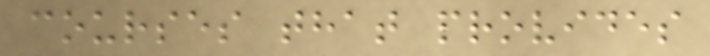courses that provides
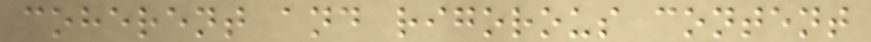coherent and rigorous content
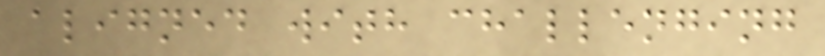aligned with challenging
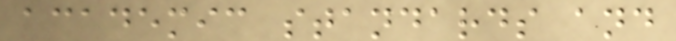academic standards and
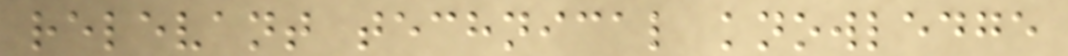relevant technical knowledge
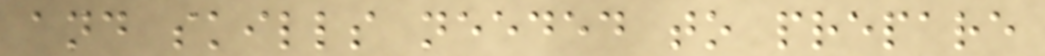and skills needed to prepare
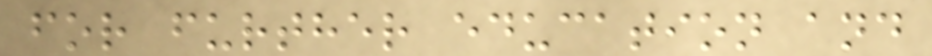for further education and
